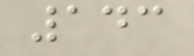143
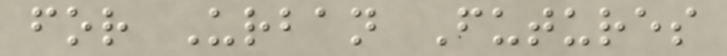for Urban Futures
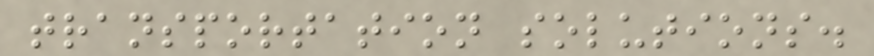transportation solutions.
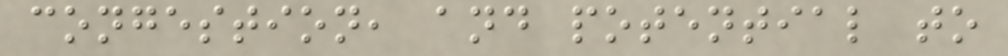congestion, and potential to
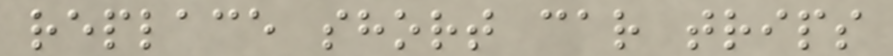replace short car trips
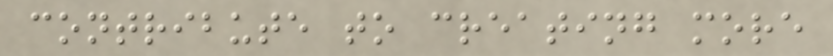contribute to creating more
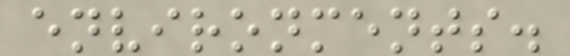environments.
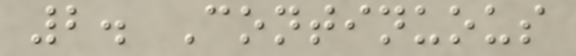2. Continuous
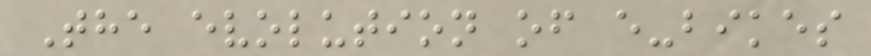The evolution of e-bikes
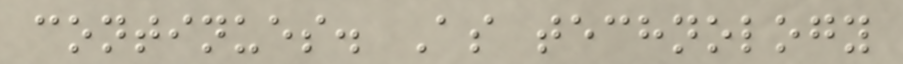continues. As technology
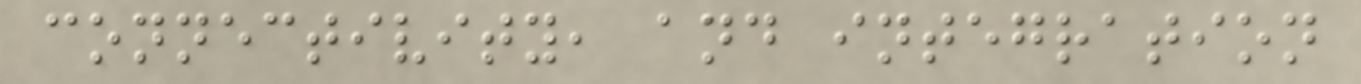connectivity, and integration
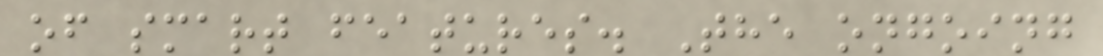of smart features. The ongoing
